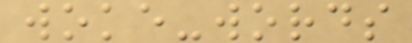woke-words
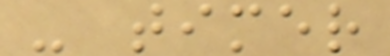- timer
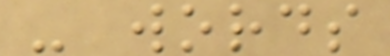- words
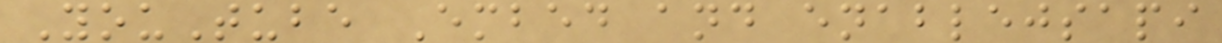YouTube Embed and enablejsapi
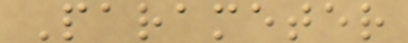Parameter
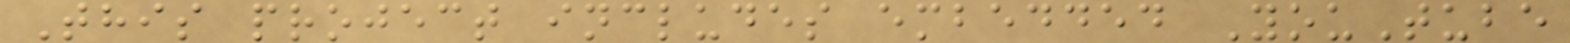This project includes embedded YouTube
